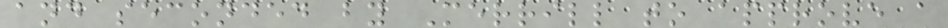and seconded by Merrill to approve a
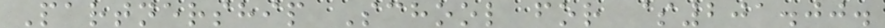Partnership School for $201.00.
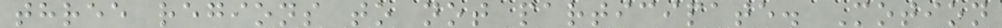three regions to not participate. Motion
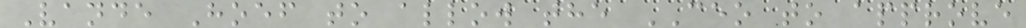Vande Hoef to allow the CEO to approve
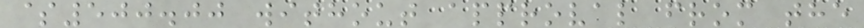$500.00 without approval from the
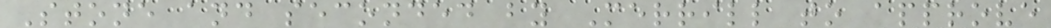Stone and seconded by Merrill to approve
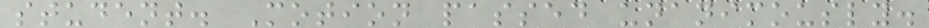student. Motion passed unanimously.
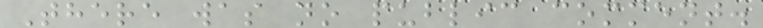There was no public comment.
